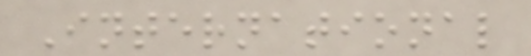International
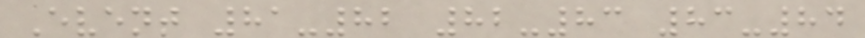Event 81-82 82-83 83-84
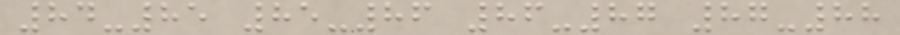84-85 85-86 86-87 87-88
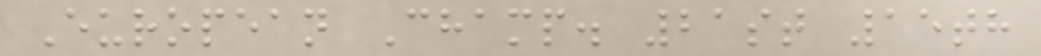European Champ. 21st 15th
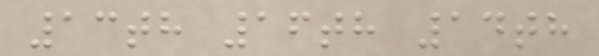13th 16th 14th
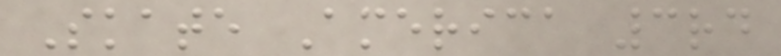Skate America 3rd
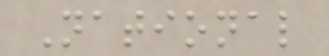National
